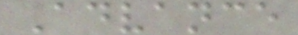Advance
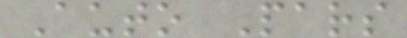Auto Pars
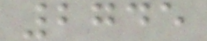2745
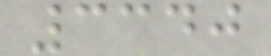3340
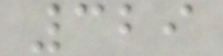329
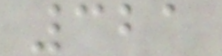321
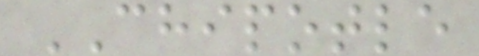CHIPOTLE
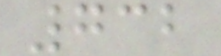732
